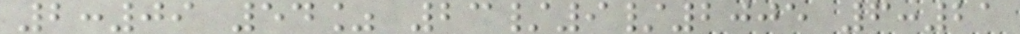2:09 54% 23/9/2005 6:21
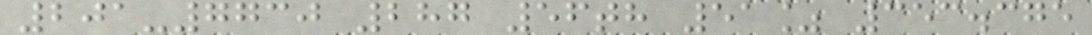201-7730 287 56th 51% 353.375
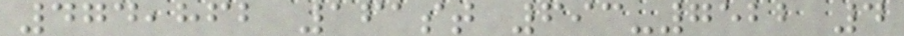474,862 161st 693-7522 4
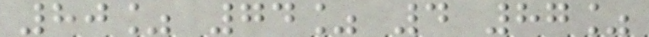80% 74% 4 87%
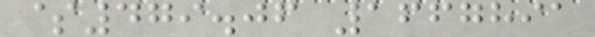$479.06 1667891
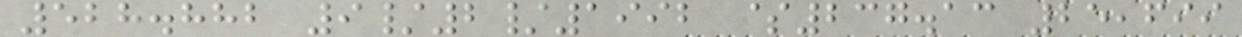528.882 9/2/1992 $237.13 25,699
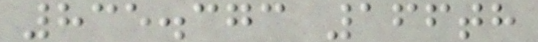835.373 166th
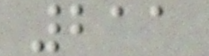211
